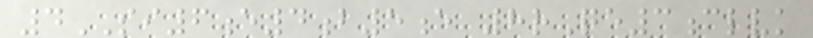4SI6e4b5e 8rQe3clvk
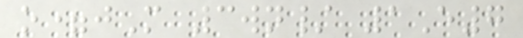o=jM 3wn/ 1E7
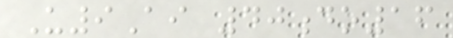U9Ai 40do16
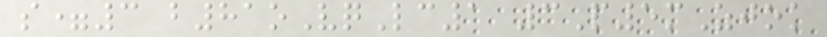s=3 b81oVqLc1 3P5mZjok
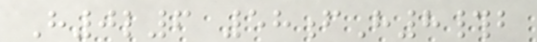H0l6 58fH8#b
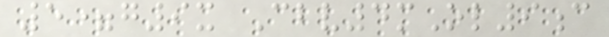5=g9x Cbv4mOl9c
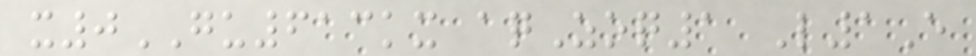x0GU613kx aqZoq1 L1E
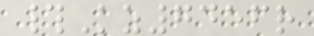#Kz7456r
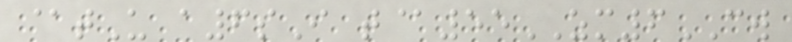@tU a6sI t@55ZM6CW
